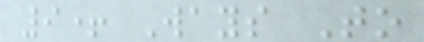9+ Ways To
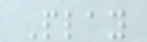Play
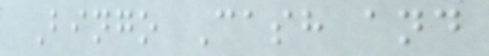Bingo Cash and
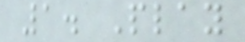1. Play
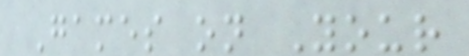Games on Your
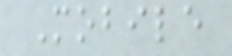Mobile
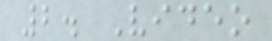2. Video
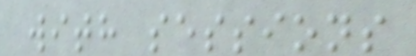with sessions
